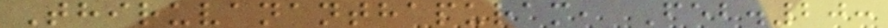Thiruvananthapuram, Feb.20:
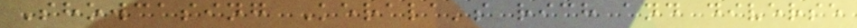Showcasing Kerala's rich and diverse
